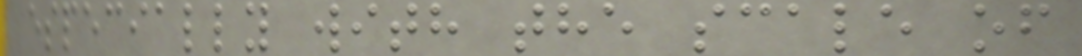especially with the scale of
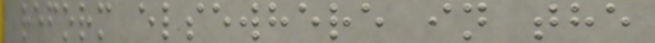reform elsewhere in the
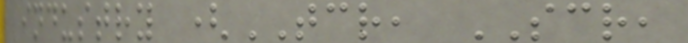industry (TCR, SCR,
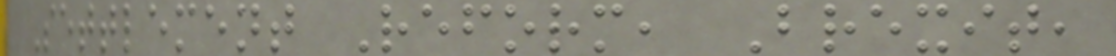Settlement Reform, Brexit,
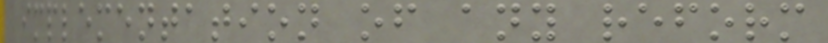implementation of any reform
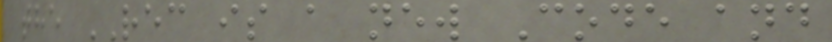the REC is a new Code and
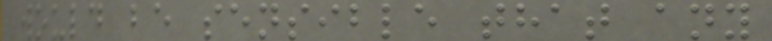would be sensible that any
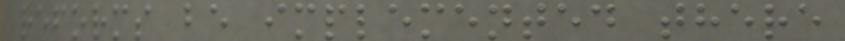reforms be implemented there
